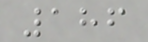186
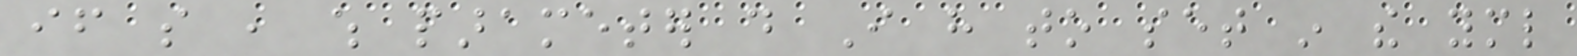if so , which parameter do I have to set in the yml
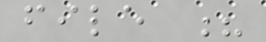file ?
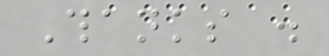Thanks .
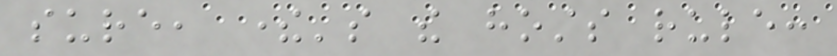sure, there's the hosts rule:
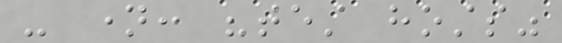- name: "test hosts"
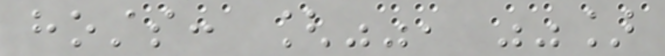hosts: ["", ""]
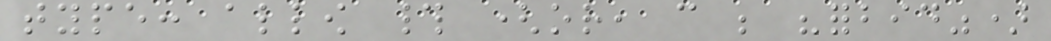type: allow # (or, can be "forbid")
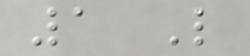1 Like
